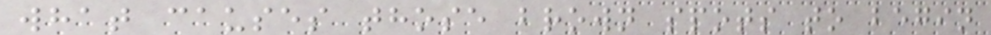what causes those brown spots to begin
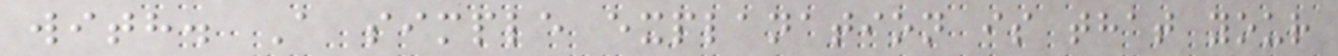with. A simple explanation is that your
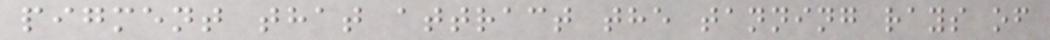pigment that attract the tanning rays of
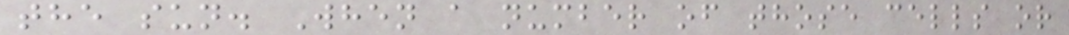the sun. When a number of those cells or
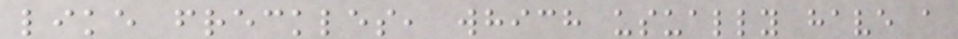like freckles, which usually have a
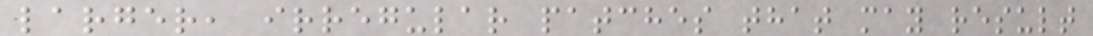larger, irregular patches that may result
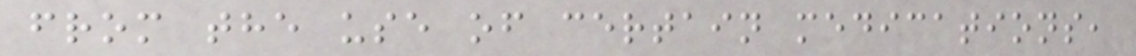from the use of certain medications,
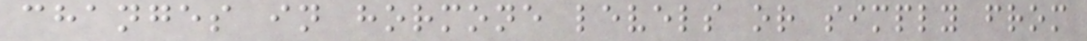changes in hormone levels or simply from
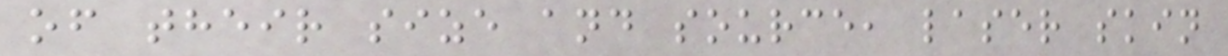of their size and source, laser skin
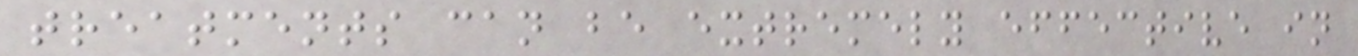treatments can be extremely effective in
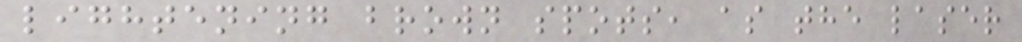lightening brown spots, as the laser
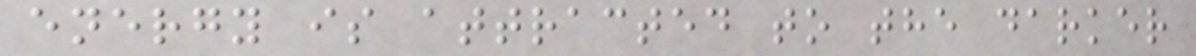energy is attracted to the darker
